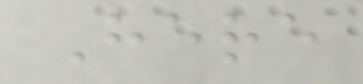Here
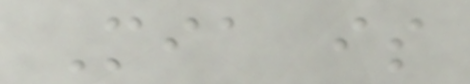Mia is
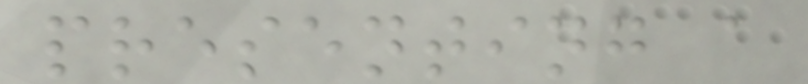presenting a
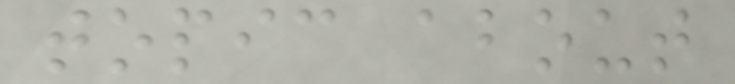topic about
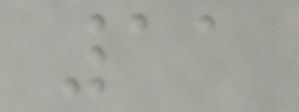11
